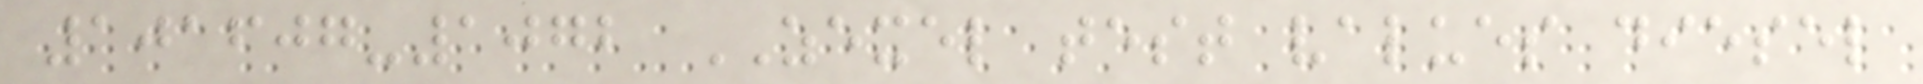101607-1072 ZEXEL test values diesel
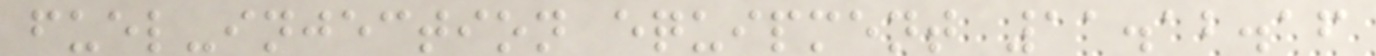fuel-injection equipment 11.12.16
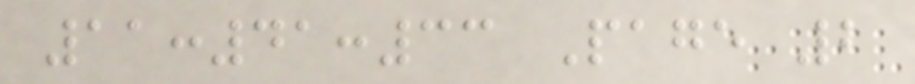11:41:33 Page 2
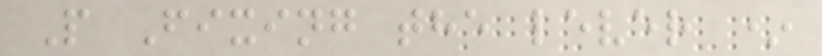P Fixing the lever *
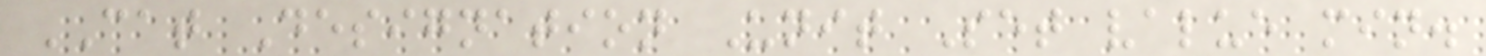CAT Designation Unit Set value min.
